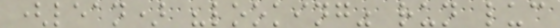(lean) "looking" run luc
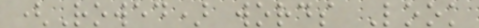(Rowed) words Look
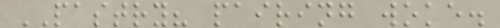PASTRY? pairing woke.
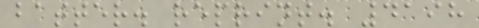batter. reprint. 4198
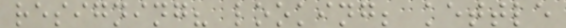resigning? looking; kettle
